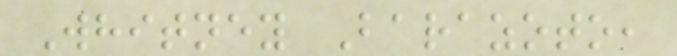Whitney Barazoto,
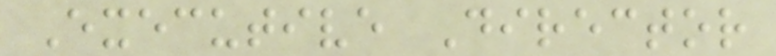Executive Director
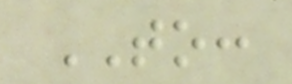TO:
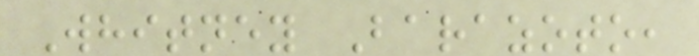Whitney Barazoto,
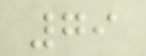79
